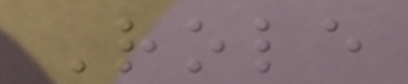Role
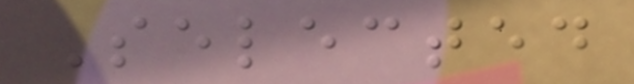Selected
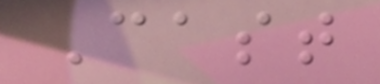Cast
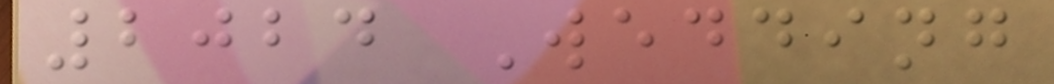2024 Wedding
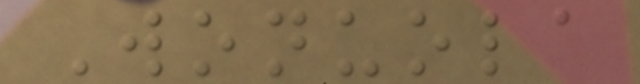Wonuola
